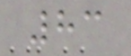83
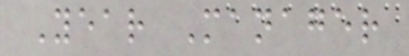Year Manager
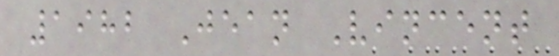1982 Jean Vincent
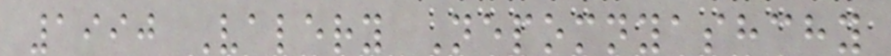1990 Valery Nepomnyashchy
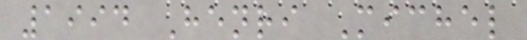1994 Henri Michel
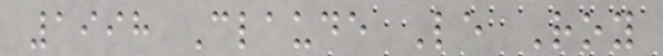1998 Claude Le Roy
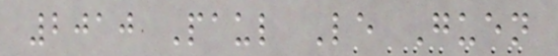2010 Paul Le Guen
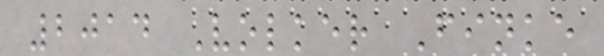2014 Volker Finke
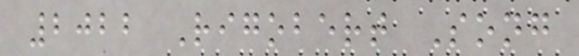2022 Rigobert Song
